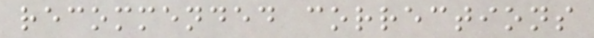recommended corrections
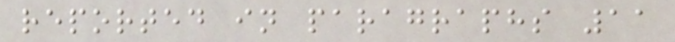reported in paragraphs 11
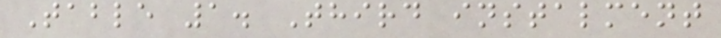Table 1. Third instalment
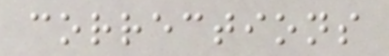corrections
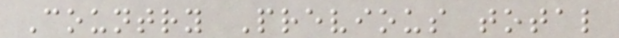Country Previous total
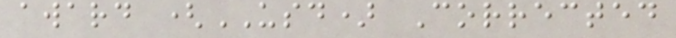award (USD) Corrected
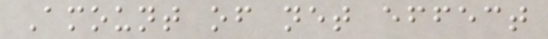Amount of net effect
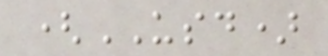(USD)
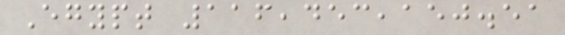Egypt 116,453,150.51
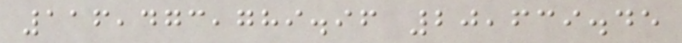116,473,789.96 20,639.45
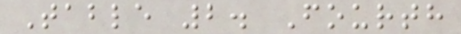Table 2. Fourth
